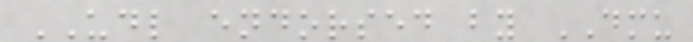UDL endorsed by DMU
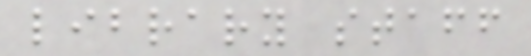library staff
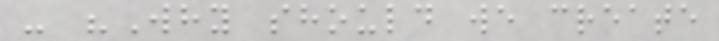- "Why should we create
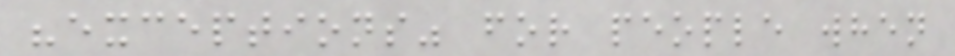"exceptions" for people when
